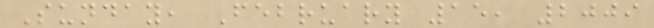Sunday, February 15, 2009
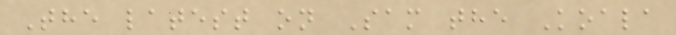The latest on Sam the Koala
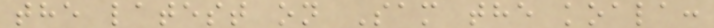the latest on Sam the koala:
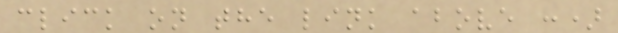click on the link above :)
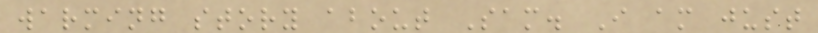warming story about Sam. I am just
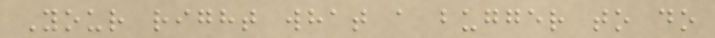Your right what a bugger to do
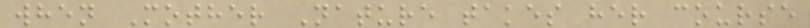when Mother Nature takes her course
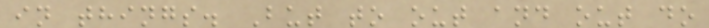in things. But to out and out do
